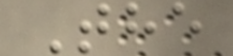The
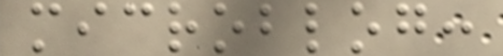microblog:
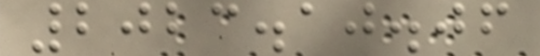2023.10.06
